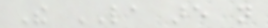The LA are not
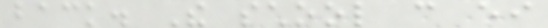back. The school can either
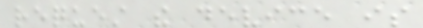request the device is
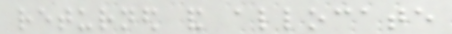returned and allocate
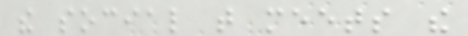the social that meets the
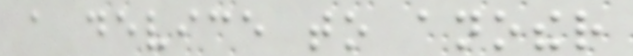a device to another
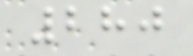280
